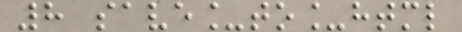8 save_to_html
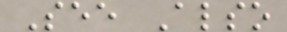See Also
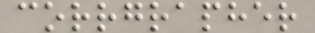corrgrapher
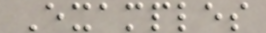Examples
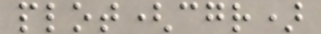plot(cgr)
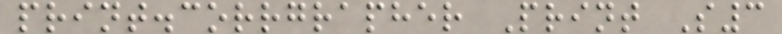print.corrgrapher Print S3
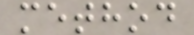method
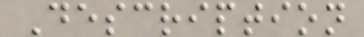Description
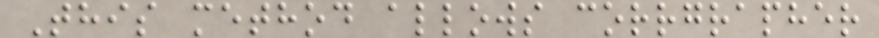This method allows corrgrapher
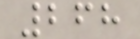268
